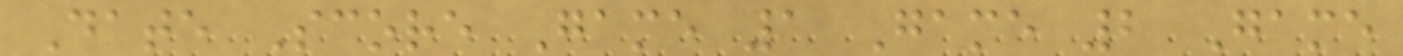Date Score Game 1 Game 2 Game
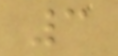3
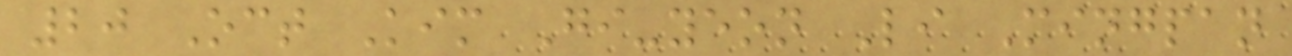20 Oct Kim Gi-yeon Li Mingpan
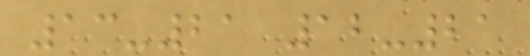13-21 12-21
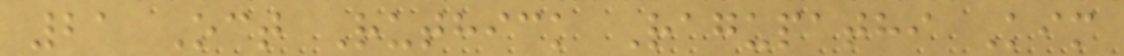21 Oct Ruthick Ragupathi Kim
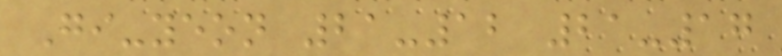Gi-yeon 21-12 21-17
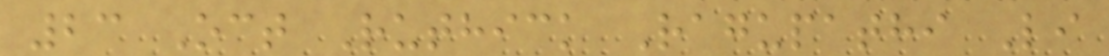23 Oct Ruthick Ragupathi Li
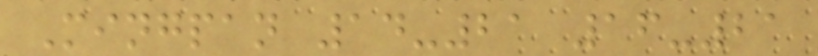Mingpan 14-21 16-21
